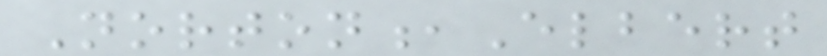Norton,Elbert
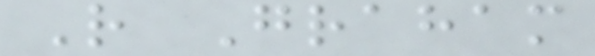R Graham
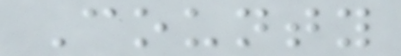County
